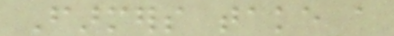Farmers take a
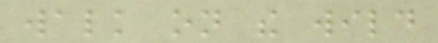walk on the wild
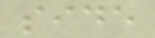side
